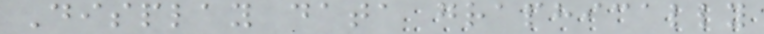Display data graphically
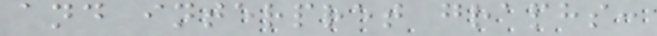and interpret graphs:
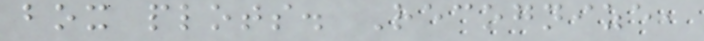box plots. Recognize,
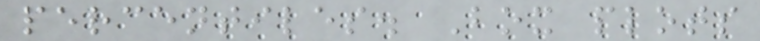percentiles. Box plots
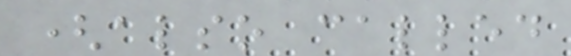(also called
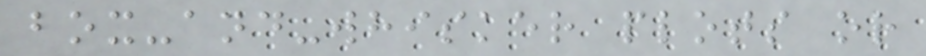box-and-whisker plots or
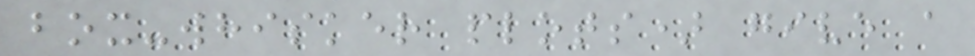box-whisker plots) give a
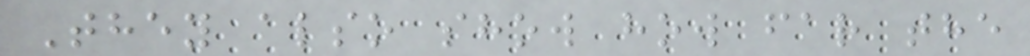They also show how far the
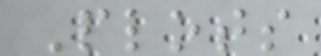Plots
